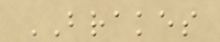BRAKES
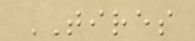TIRES
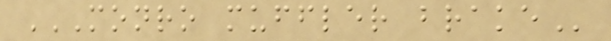MONRO MUFFLER BRAKE
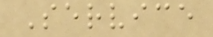Service
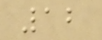12
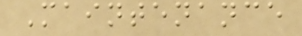Maintenance
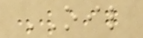OIL
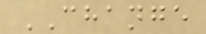CHANGE
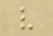v
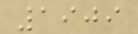1909
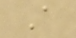A
